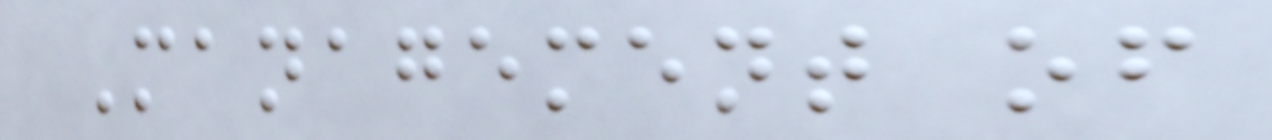Management of
